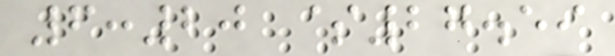6:20 $27.59
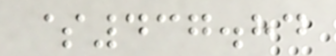$437.84
